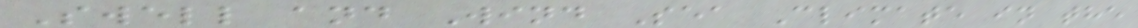Swell and Wind Sea Climate in the
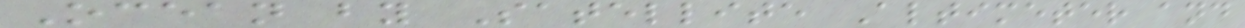Ocean by Satellite Altimeter and
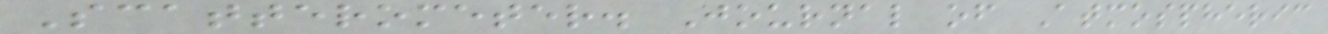Scatterometer. Journal of Atmospheric
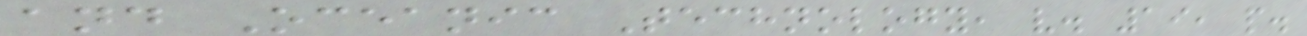and Oceanic Technology, v. 19, p.
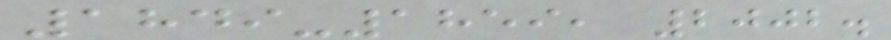1849-1859, 2002.
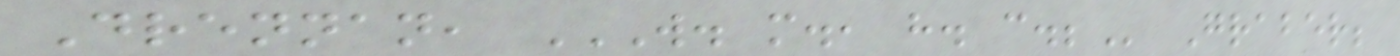Drennan, W. M., H. C.; Graber;
